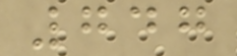747
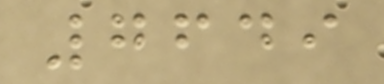7649
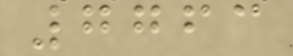7763
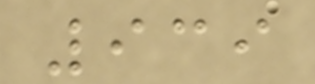939
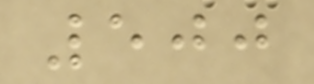500
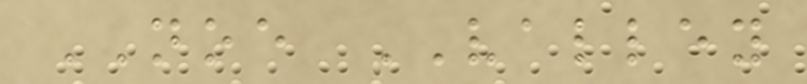NOE VALLEY
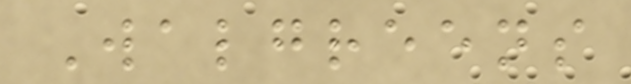Walgreens
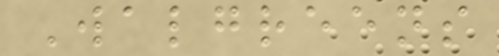Walgreens
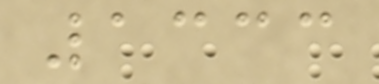1333
